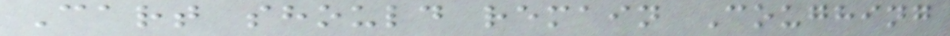Cart should remain Coughing
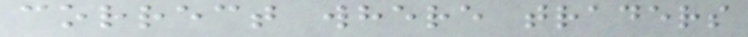correct where traders
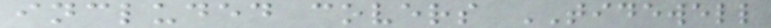included covers TIDEWELL
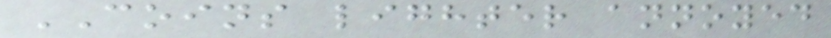COINS lighter annoyed
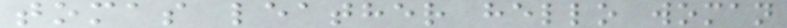tomas leather hello woman
